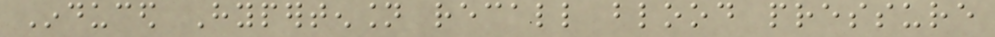Induced Hypertension recall blood pressure
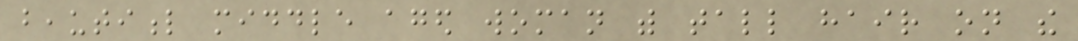beautiful middle aged woman with tall hair on the
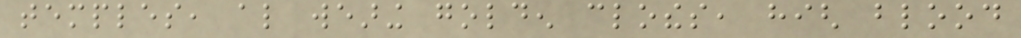temples, also wearing golden clothes, high blood
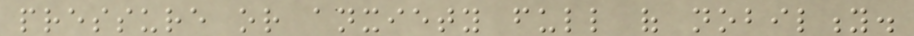pressure or anxiety full of nobility.
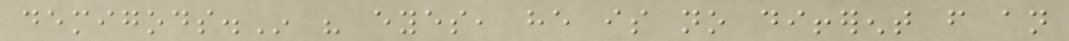demigods.In his eyes, he is no different from an
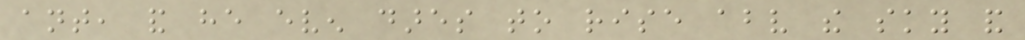ant, and he even dares to rise above the sky and
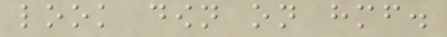look down on himself.
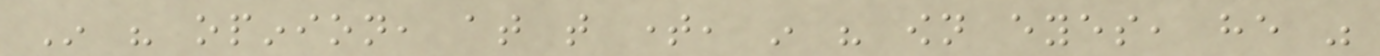In his opinion, at that time, in his own eyes, he was
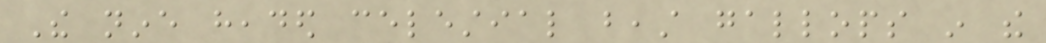The nine headed celestial beast gallops in the
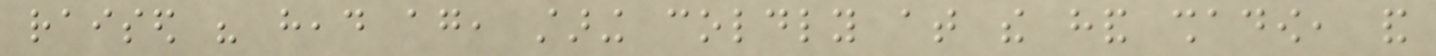raised his head again, staring coldly at the hand shadow, and
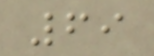69
